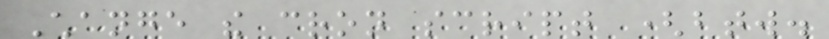Change the cron script (btw.
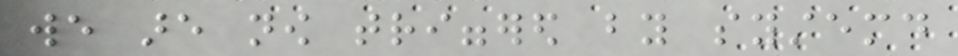we are now triggered by systemd
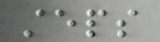steps
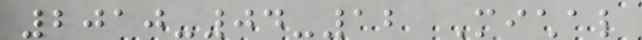2010-04-12 Michal
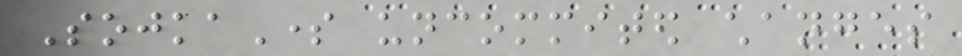SojkaSome uncommited changes
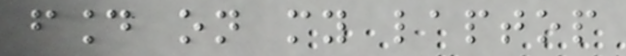found on my laptop
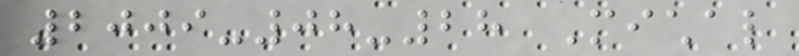2009-08-28 Michal
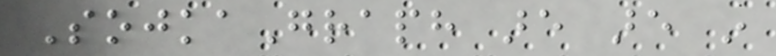SojkaGraph are are in
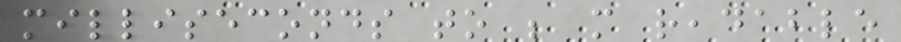milliseconds to be more readable
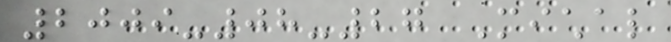2009-08-27 Michal
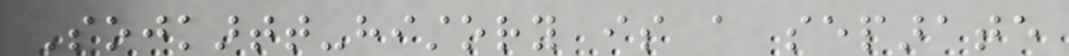Sojkartt-history is a separate
